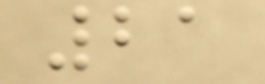21
